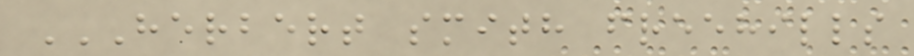HERBERT SMITH FREEHILLS
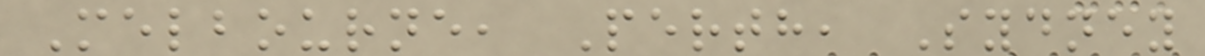Melbourne, Perth, Sydney
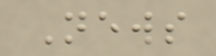News
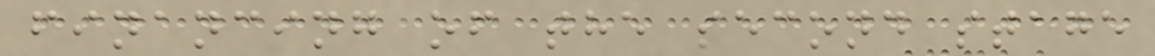financing of the second stage
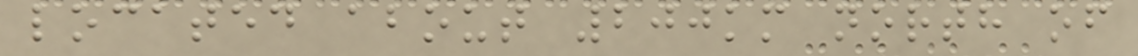located about 200km north of
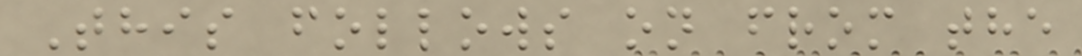This follows on from the
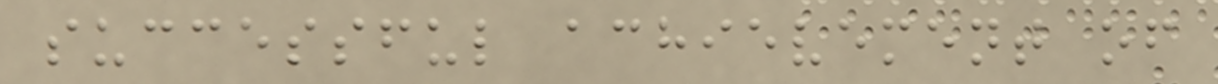successful achievement of
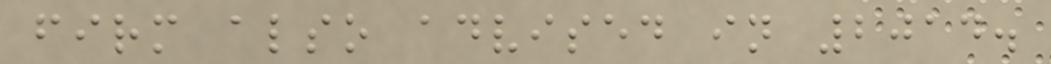firm also advised in 2014.
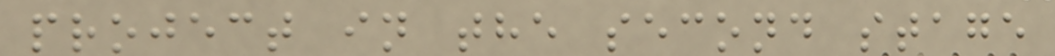project in the second stage
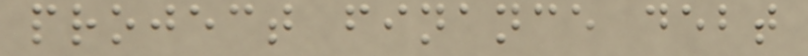project finance debt
